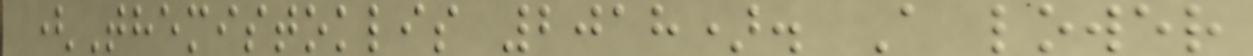(Themistoklis 2018). A lower
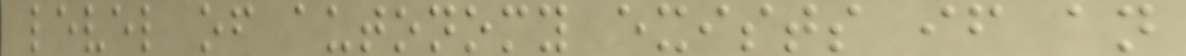level of autonomy exists if an
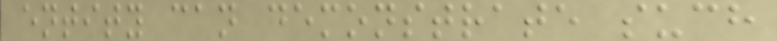entity can demonstrate such
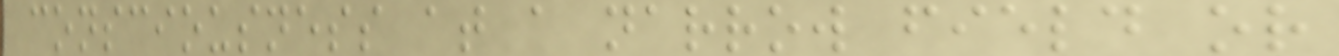consciousness at a narrow field or
